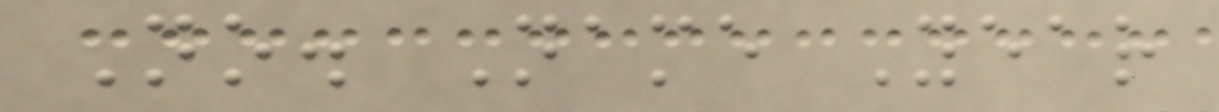No. Name Year
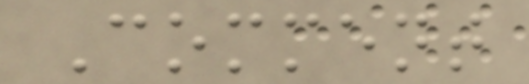Comment
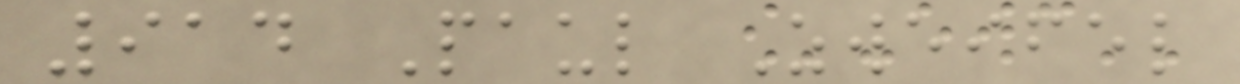914 Paul Zweifel
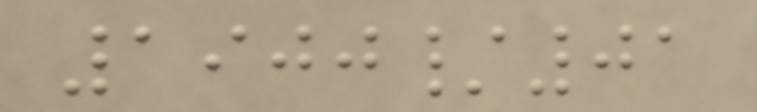1900/01
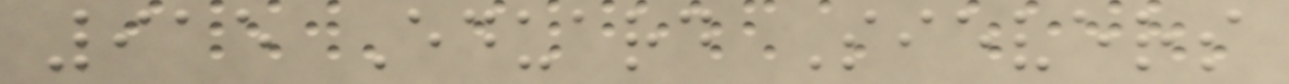915 Eduard Sievers
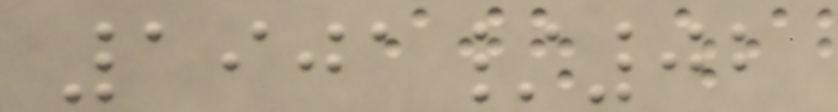1901/02
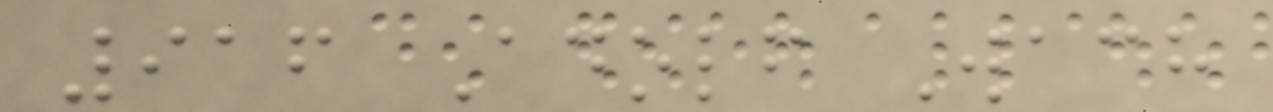916 Adolf Wach
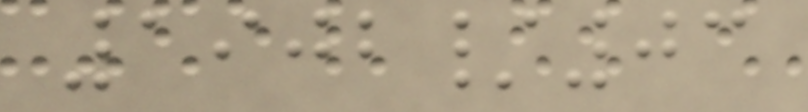1902/03
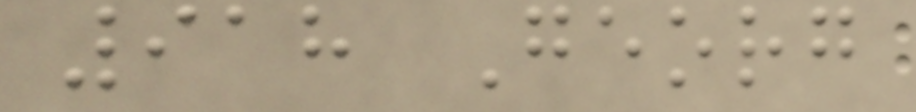918 Georg
